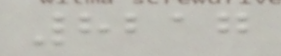8217
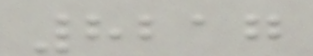8217
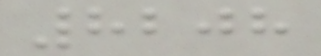8208
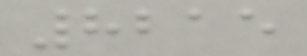8215
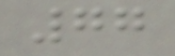77
